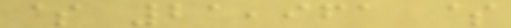$ 21,961 $
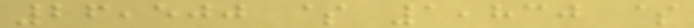26,500 $ 1,830 $
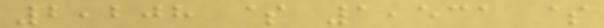2,208 $ 1,531 $
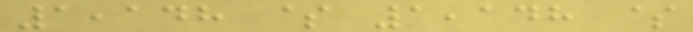1,148 $ 1,148 $
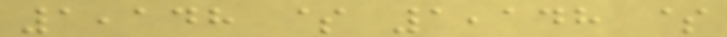1,148 $ 1,148 $
